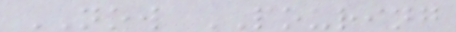NOW POURING
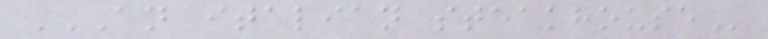AN ITALIAN STEAKHOUSE
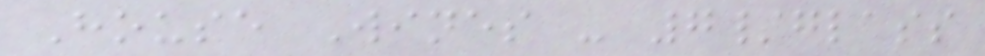House Wines - 7/glass
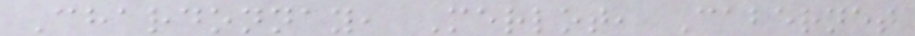Chardonnay, Merlot, Cabernet
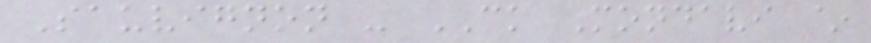Sauvignon - CK Mondavi ~
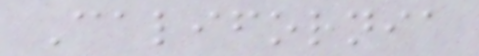California
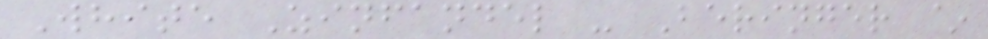White Zinfandel - Beringer ~
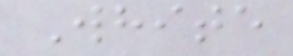White
